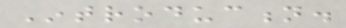Introduction.
